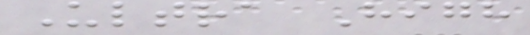Ultra High
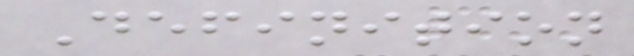Definition
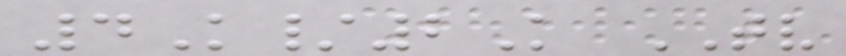4K/2K TV
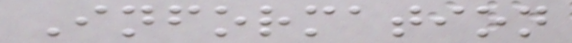Information
